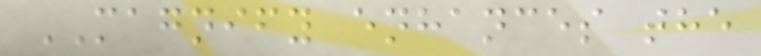MAGNIFY enhances the
